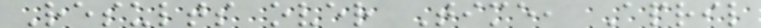Results over Time, April
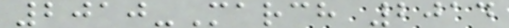2010-March 2014
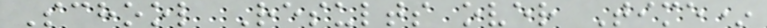School Results over Time*
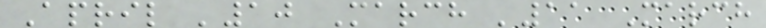April '10 March '11 March
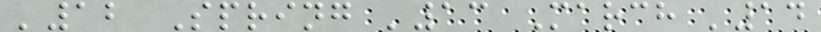'12 Spring '13 March '14
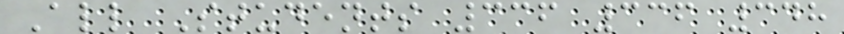All Students 336 336 348
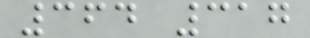364 317
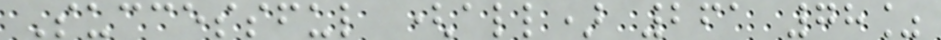Successful (all) 261 78%
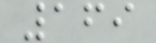169
